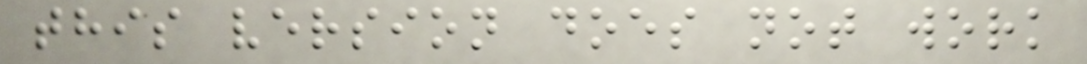this version does not work
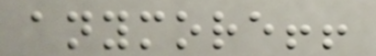anymore!!
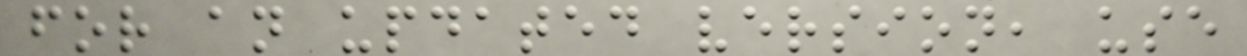for an updated version, use
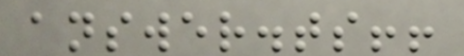answer.ts!!
